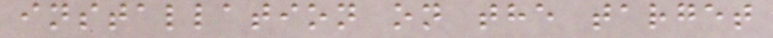installation on the target
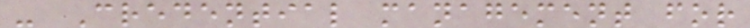- Credential management for
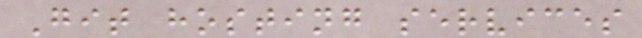Git hosting services
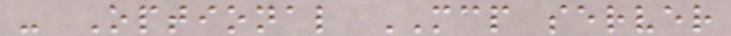- Optional MCP server
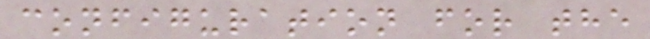configuration for the
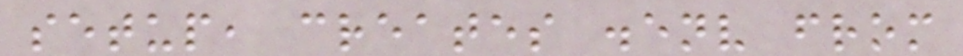setup, creates .env from
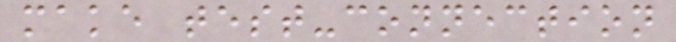make test-connection
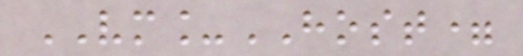VM_HOST=
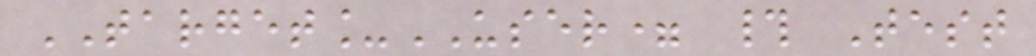TARGET_USER= # Test
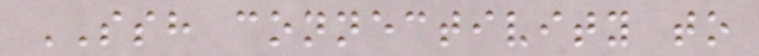SSH connectivity to
